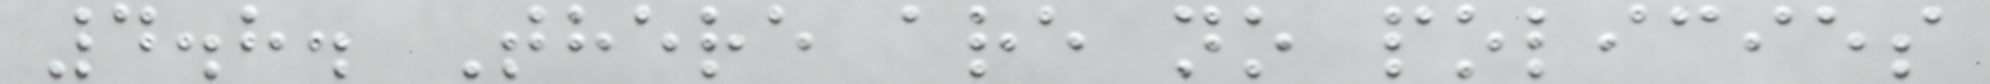4.8. There are no policies
